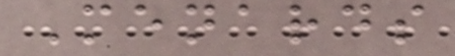Menards
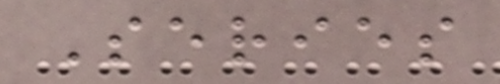Series
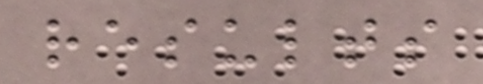results
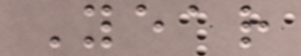Year
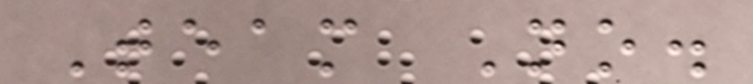Team No.
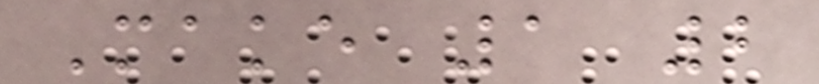Make 1 2
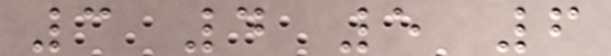3 4 5 6
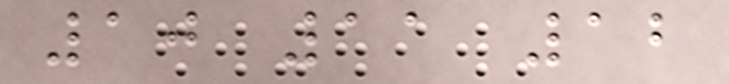10 11 12
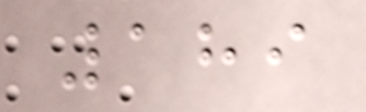189
